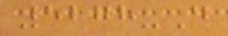5278-D
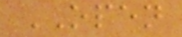OPEN
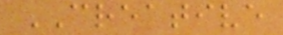CREATIVE
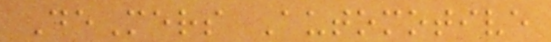DeMers Automotive
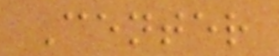Center
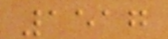1517
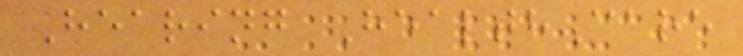Hearing HealthCare
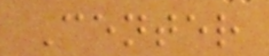Center
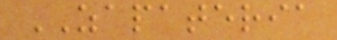ZAPATERIA
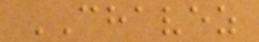CHAVEZ
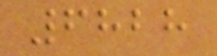6828
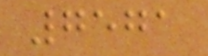7571
